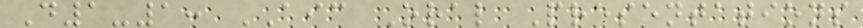D1-1: AIC Oral Presentations
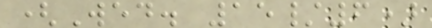(Wed. 15/6)
